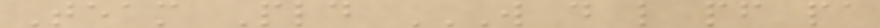Team Pld W D L PF PA
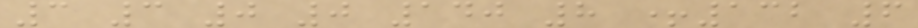3 3 0 0 140 8 +132 6
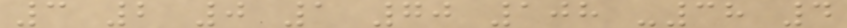3 2 0 1 70 108 -38 4
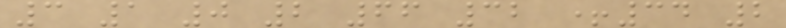3 1 0 2 66 32 +34 2
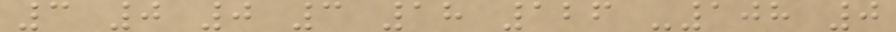3 0 0 3 18 126 -108 0
